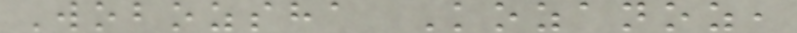Wobozsha Kozanoz,
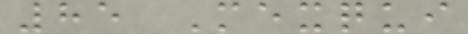85 Mexqui
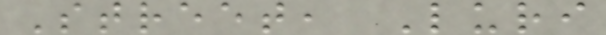Street, Luri
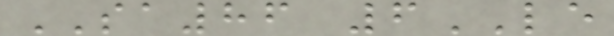SA86 6LE
